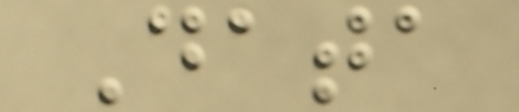Data
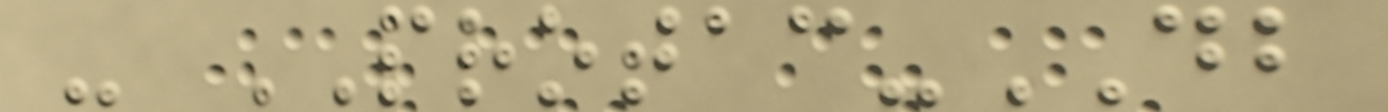- PROTAC-DB
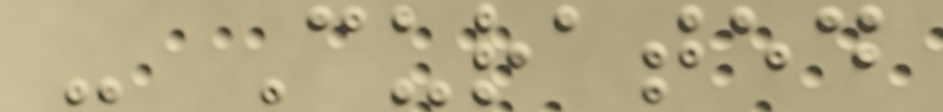- Curated
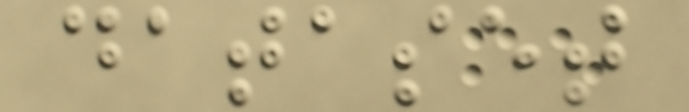dataset
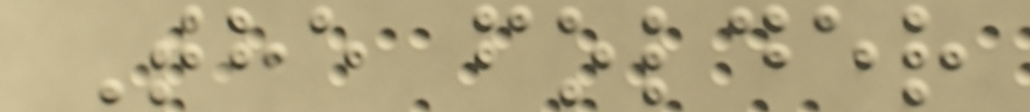The folder
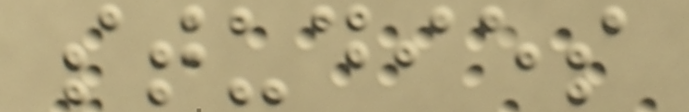studies
